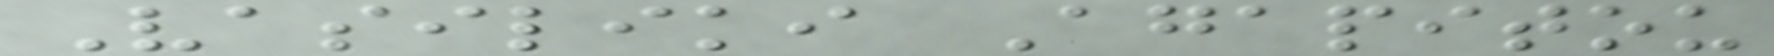Vasiliki Agapitou
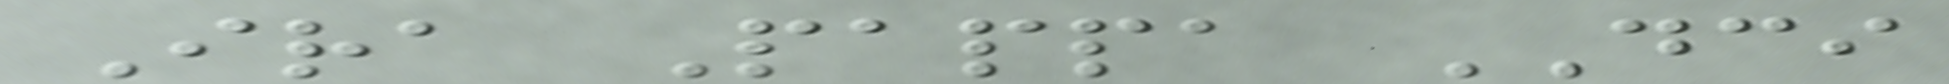Ira Pappa DCI
